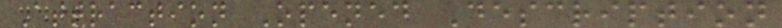Attraction Opened Description
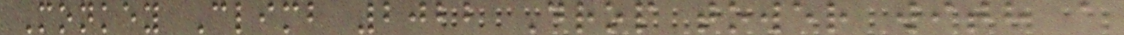Monkey Climb 2022 Drop tower with a
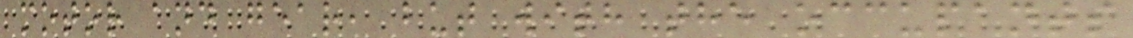motor and gear, but with the occupants
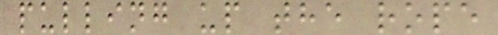pulling up the rope
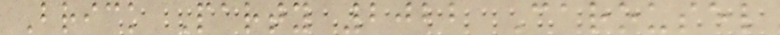Brick Party 2022 Carousel
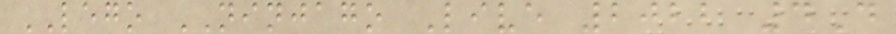LEGO NINJAGO Live 2022 4D
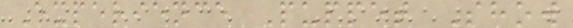Experience Puppet Show
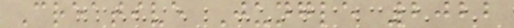Creative Jungle 2022
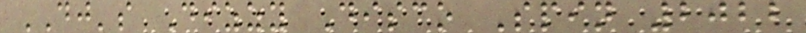DJ's Dizzy Disco Spin 2022
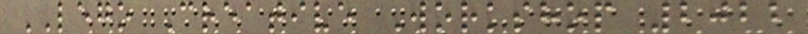LEGO Creative Workshop 2022
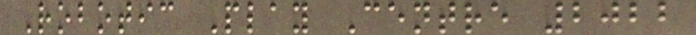Robotic Play Centre 2022
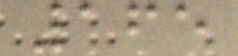165
